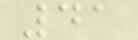41
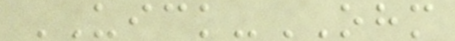UICK-OHM
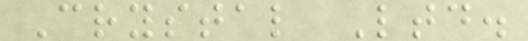Crystal Ltd.
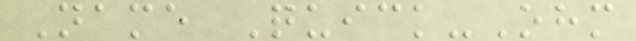Name Quick-Ohm
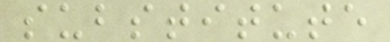substitute
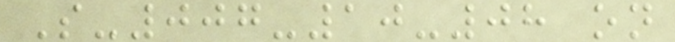S-007-10-08 on
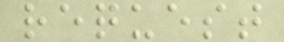request
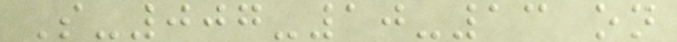S-007-10-13 on
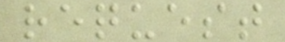request
